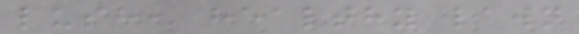lush, healthy lawn
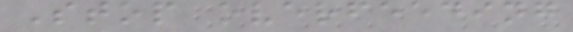Stop overfeeding
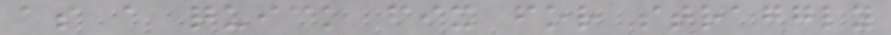as a quick fix for straggly
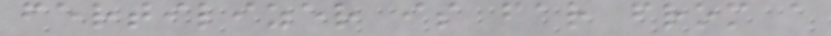fertilizer is far from a
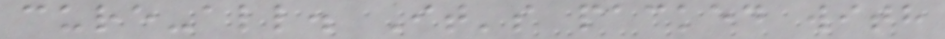cure-all. It's packed with
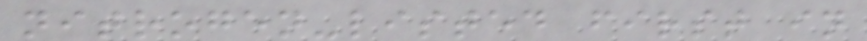nitrogen-listed first in
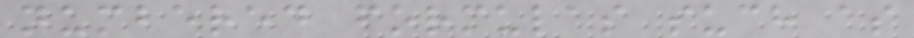numbered formulas such as
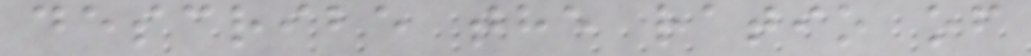describe the ratio of
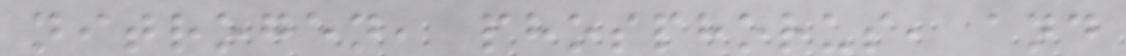nitrogen, phosphorus, and
